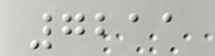7211
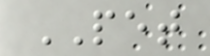PET
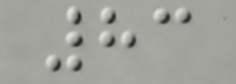83
